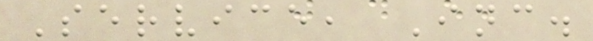Service, Inc.
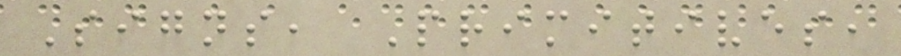Signs, Primitives,
